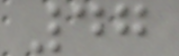47
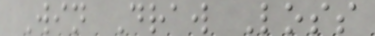Win Draw Loss
